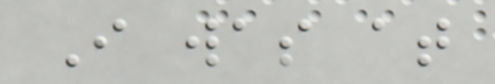I was at
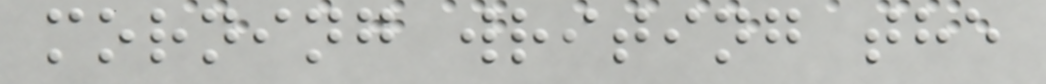morning writing the
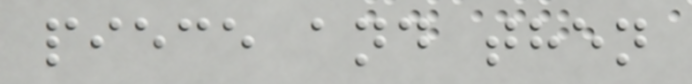piece and then
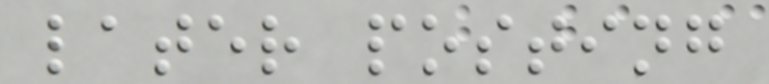later posting
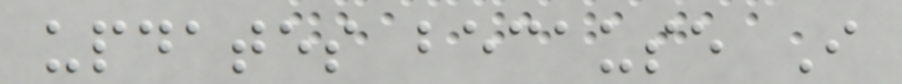updates because I
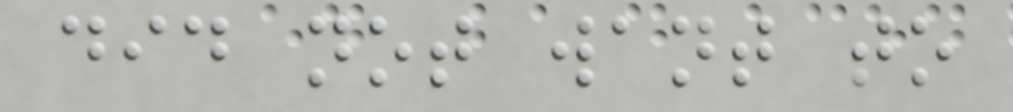did not want to
